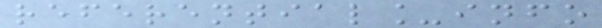referential_info
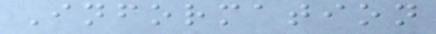Information
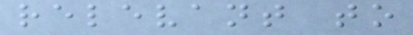relevant to
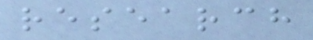research
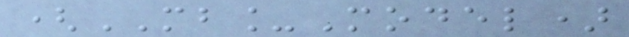(MB_Model)
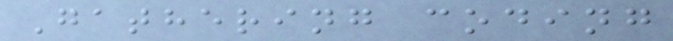Gathering coding
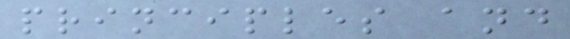principles and
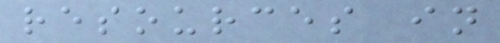resources in
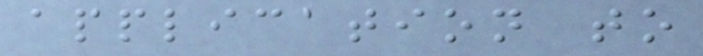application to
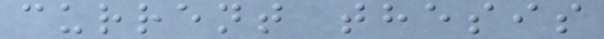current thesis
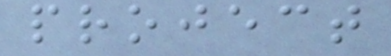project
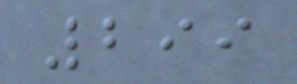299
